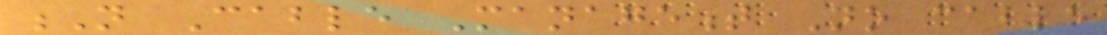N Cable Management No cable
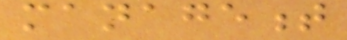management
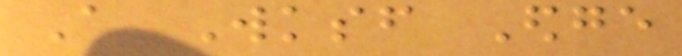A Wksf Edge
